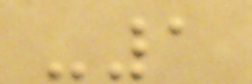-1
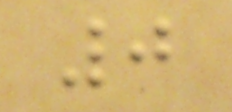0
